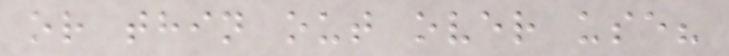or thin out over use?
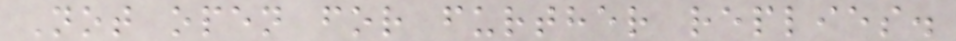Not open for further replies.
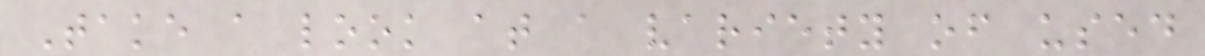Take a look at a variety of used
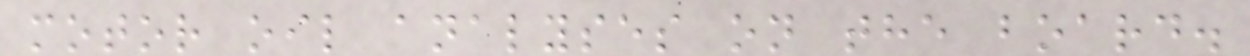motor oil analyses on the board.
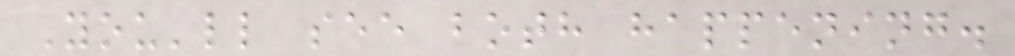You'll see both happening.
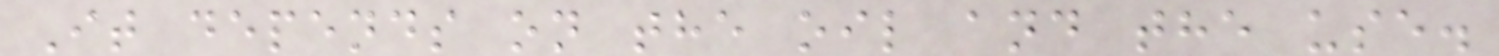It depends on the oil and the use.
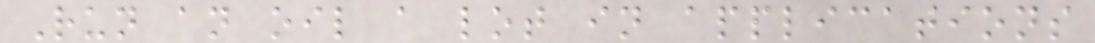Run an oil a lot in applications
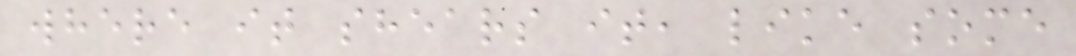where it shears it, like some
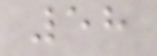58
